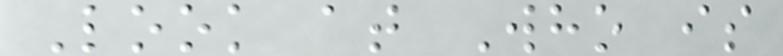Look at Who is
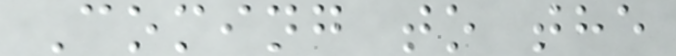Coming to the
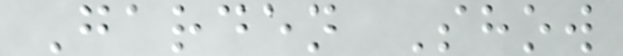Garden Show
